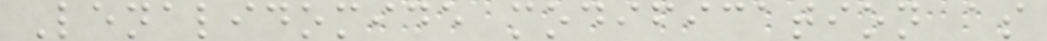Lenalidomide modification as
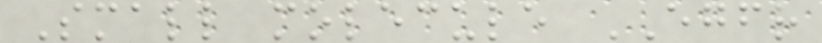Small molecule EGFR
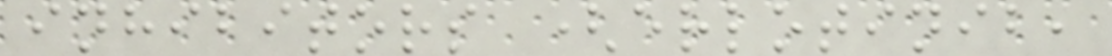inhibitors (erlotinib,
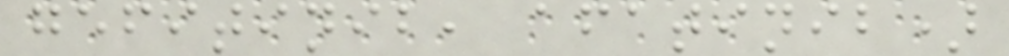gefitinib, afatinib)
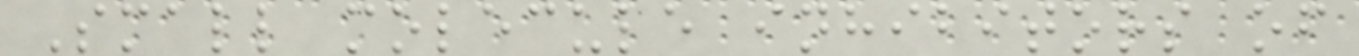Small molecule inhibitors of
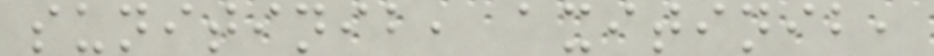sunitinib, axitinib,
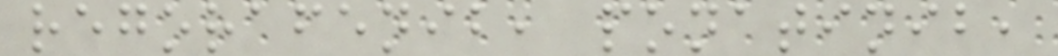regorafenib, ponatinib,
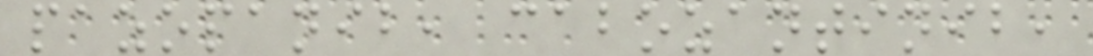pazopanib, cabozantinib,
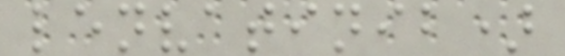lenvatinib)
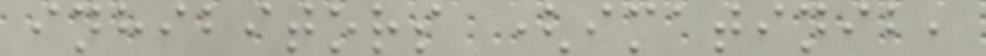inhibitors (imatinib,
